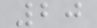20
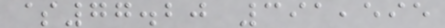$77.20 391,595
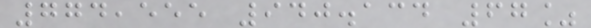774,555 940.134 67%
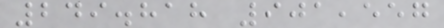249.818 901,557
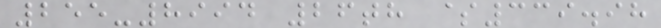255-8994 26th $339.98
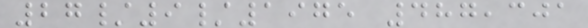27/9/1975 487,301
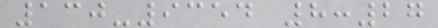130-9354 8:27
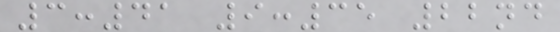3:41 9:35 22nd
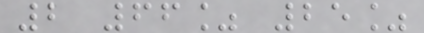2 66% 25%
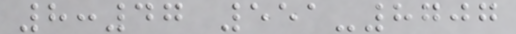8:47 551-8707
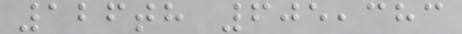126th 605,383
